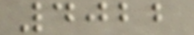4022
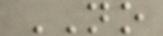NO
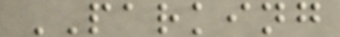PARKING
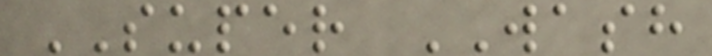SUPER WASH
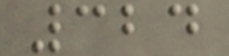324
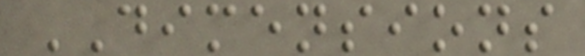DIMENSIONS
